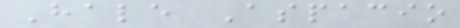Hale Aspacio
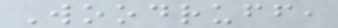Woodruff,
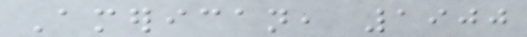American, 1900
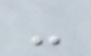-
